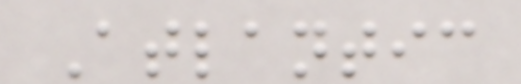Atlantic
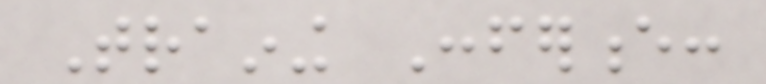Training Conference:
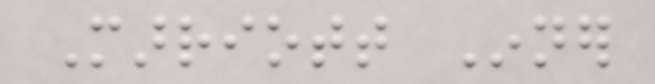Marriott Inner
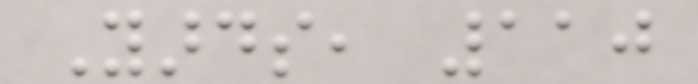Yards, 110
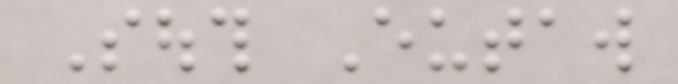South Eutaw
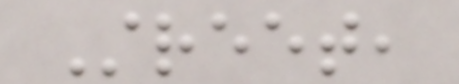Street,
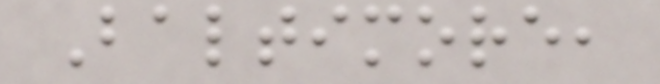Baltimore,
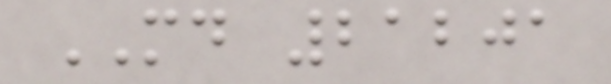MD 21201
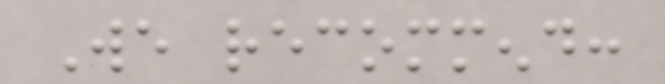We recommend:
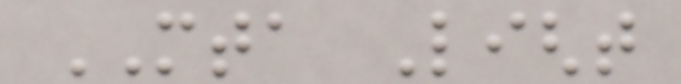MTA Light
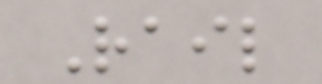Rail
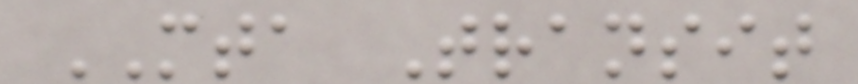MTA Transit
